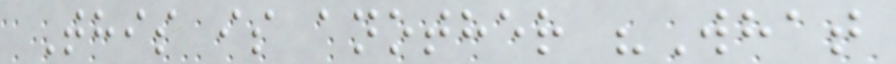This is another "What
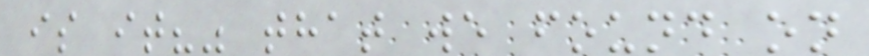is it?" that we found on
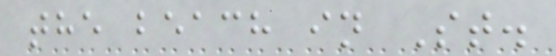the beach in St.
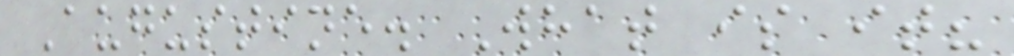Augustine. What is it?
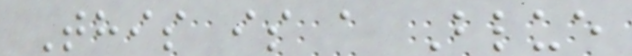This is a Blue
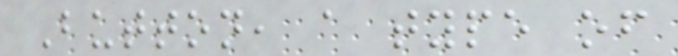Button, a type of
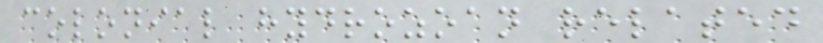colonial hydrozoan related
